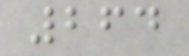264
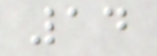14
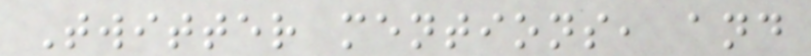Twitter mentions, and
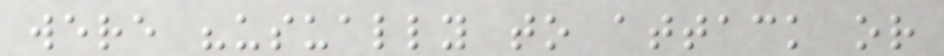were "usually to attack or
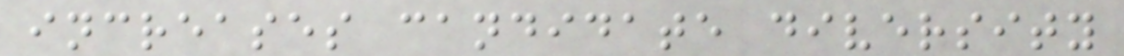increases candidate diversity
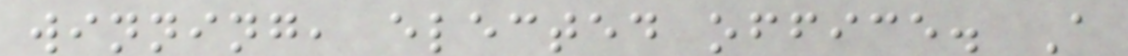winning, elected office. A
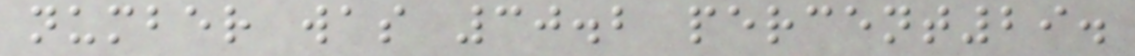number was 30.2 percent29.
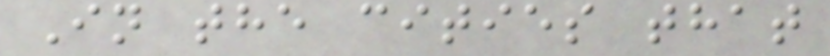In the cities that
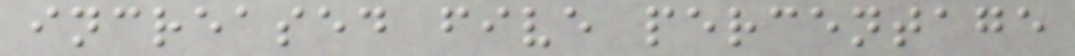increased five percentage
